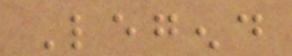Legend
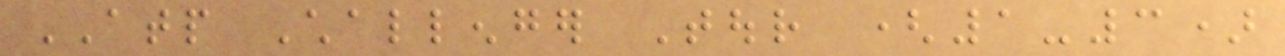ATP Challenger Tour (1-3)
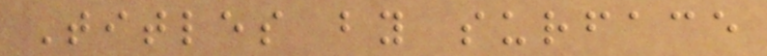Titles by surface
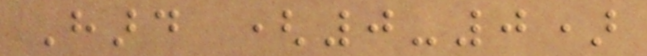Hard (0-0)
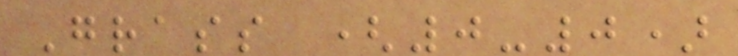Grass (0-0)
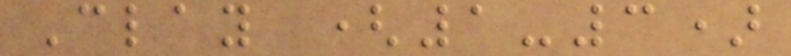Clay (1-3)
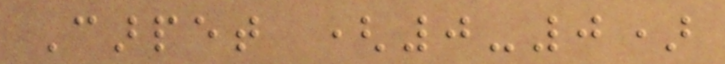Carpet (0-0)
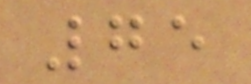75
